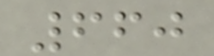660
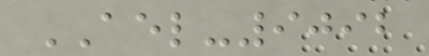AEL-9092
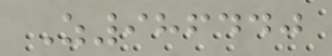Z986440
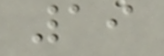19
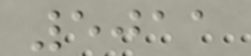5011
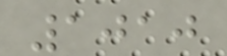1010
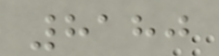8180
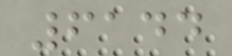6144
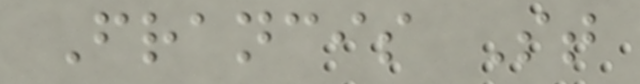Francis St
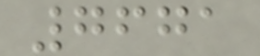7671
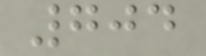704
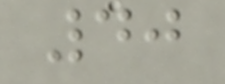40
